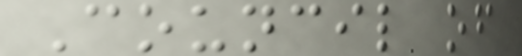Council of
